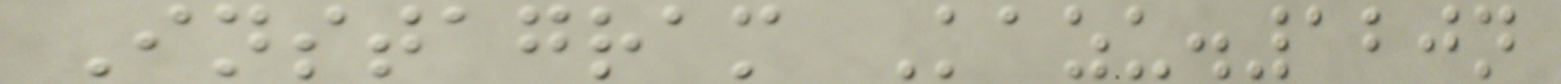Instagram Kazu.120n
